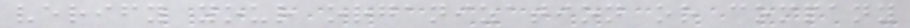verify your organization or company
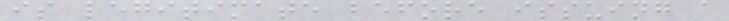is legitimate before issuing a
